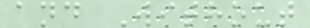and Without
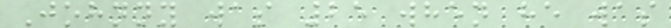Johnny was 25 when he was
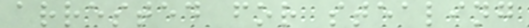arrested for stealing
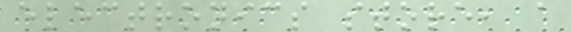electronics store, a
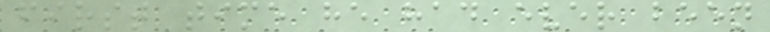first time he had ever been
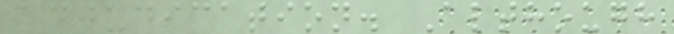adjudication. Although
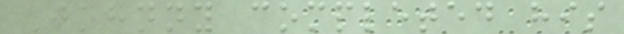Johnny completed his
